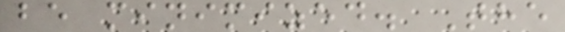be minimized. The
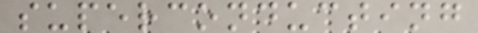superconducting
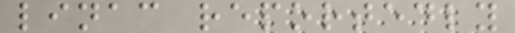linac reportedly
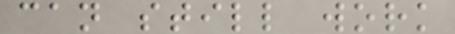can still work
